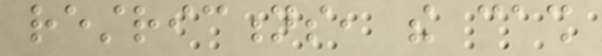restrictions, the cash
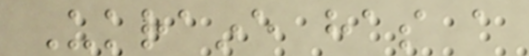Ukraine has a
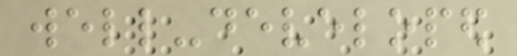well-developed
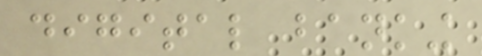digital banking
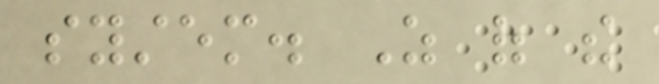system. As of the
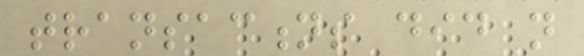transactions did not
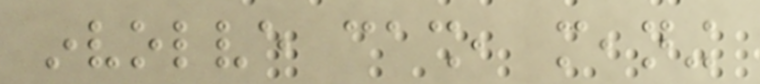involve cash, meaning
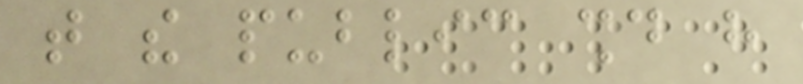that the public should have
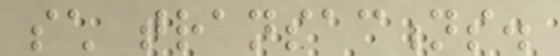such transactions.
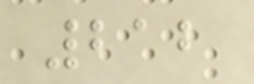212
